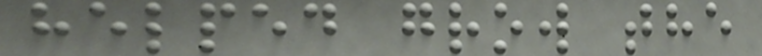helped grow the
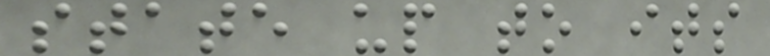state up to its
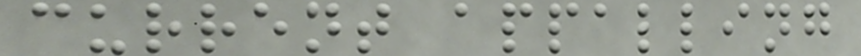current appalling
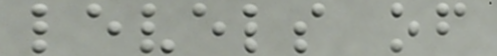levels of
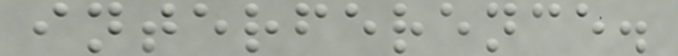interference.
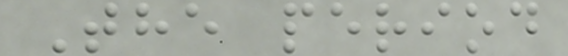The period
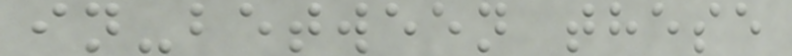in-between these
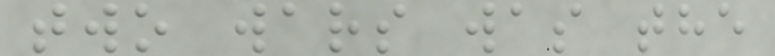two wars was the
